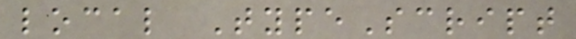local TypeScript
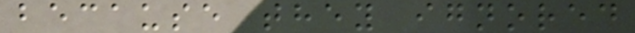because they ignored
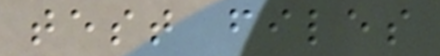test files
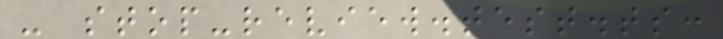- stop-review.test.ts:
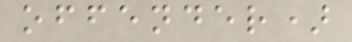offender)
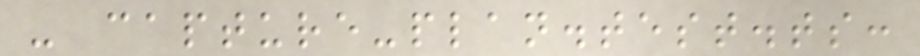- capture-plan.test.ts:
